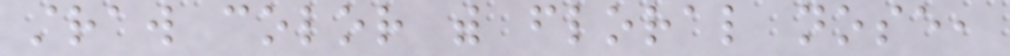straw color with floral nose,
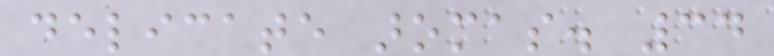delicate aromas. 34
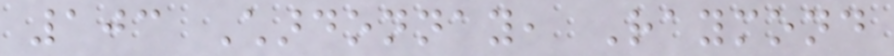103 Chardonnay, Raymond
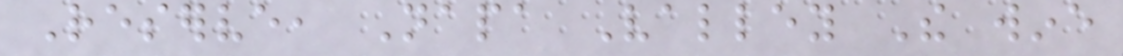Reserve, Napa Valley The wine
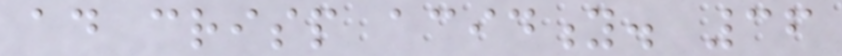ad crisp acidity. 36
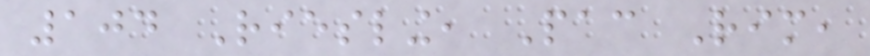104 Riesling, Pac Rim,
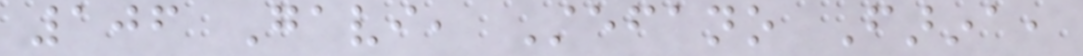106 Gavi, Stefano Farina,
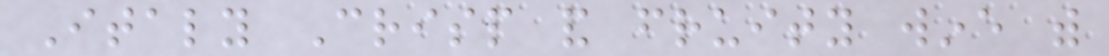Italy Crisp and fruity wine with
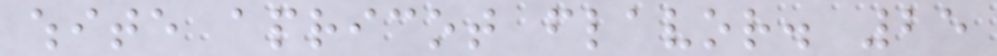white apricot flavor. 25
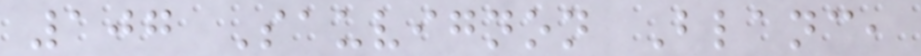107 Sauvignon Blanc,
